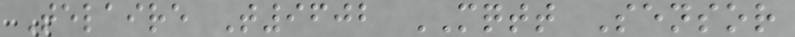Telaire T9602 MQTT Sensor
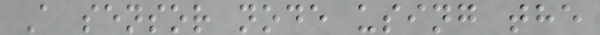A sensor node using the
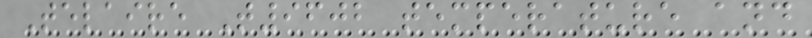Telaire T9602 temperature and
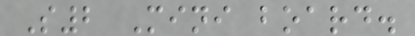S2 Mini board.
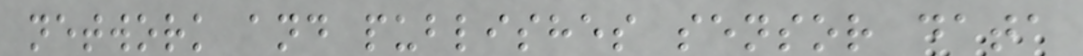network and publishes sensor data
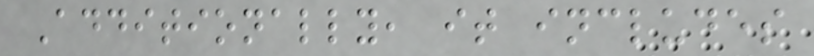Additionally, it includes
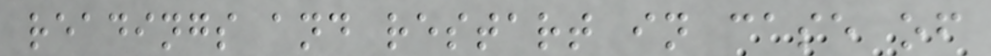readings and restart in case of
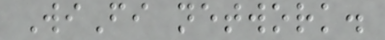WiFi network.
